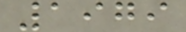1979
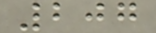207
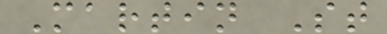Martin St
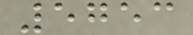5753
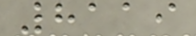8119
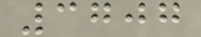3707
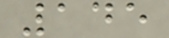145
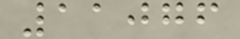11076
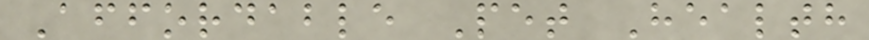Affordable Pet Health
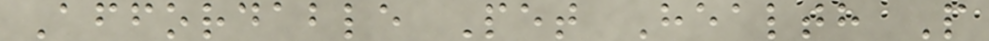Affordable Pet Health P
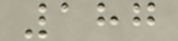187
